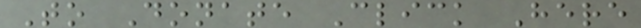To Donate Click Here
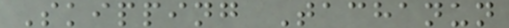Skipping Tachanun
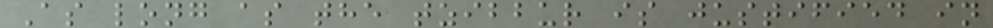As long as the tzibbur is justified in
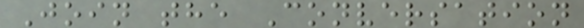Join the Conversation
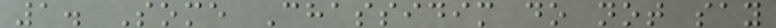1. Some Chassidim do not say
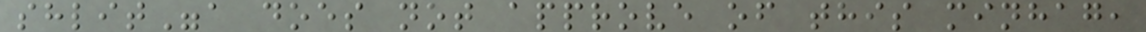shlit"a does not approve of this minhag,
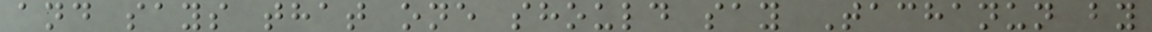and says that one should say Tachanun by
